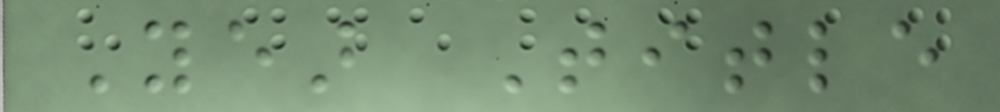Year Title
